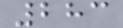283
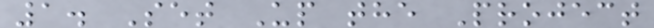1. Set Up the Project
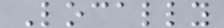Locally
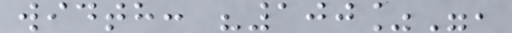width: "100%",
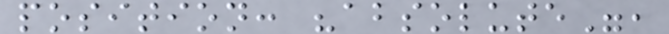position: "absolute",
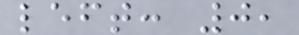left: 0,
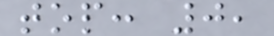top: 0,
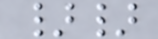}}
